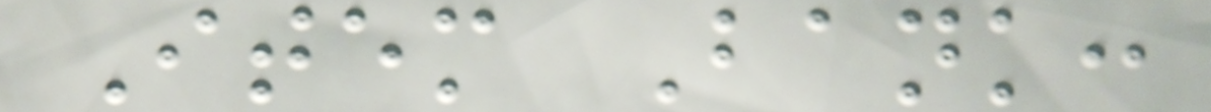Item Bank:
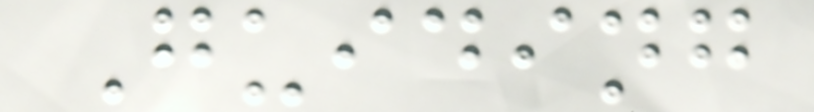Guiding
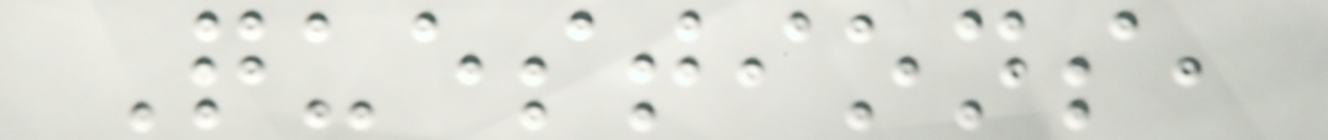Questions,
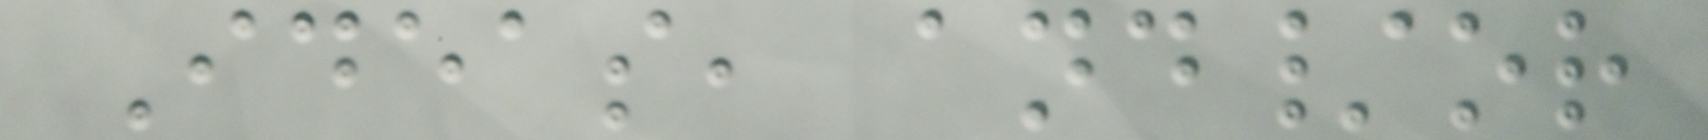Ideas, and/or
